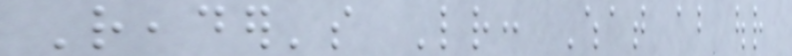Reader's Letter: What about our
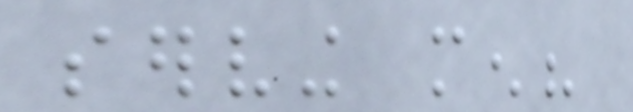serving men?
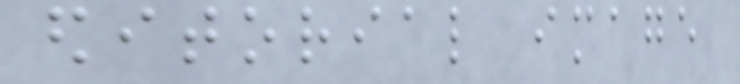editorial image
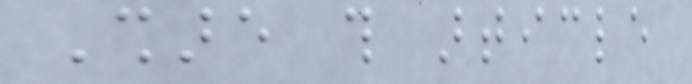Share this article
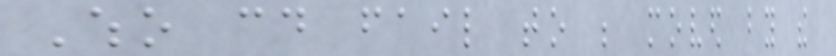Who could fail to be moved by the
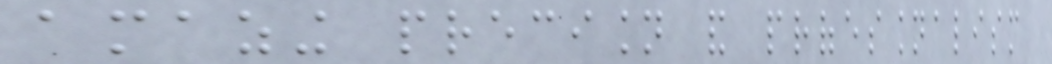amazing precision and professionalism
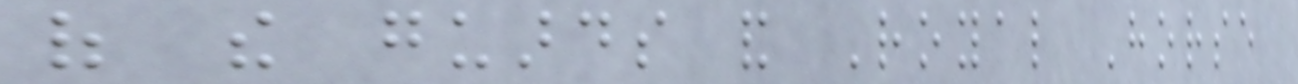of the guards and Royal Horse
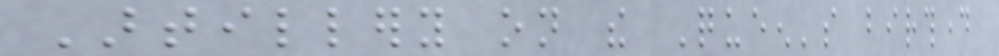Artillery on the Queen's birthday
